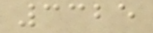3325
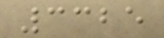3325
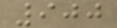900
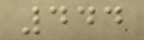444
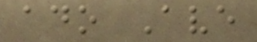ado Ave
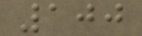100
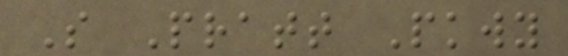S Pratt Pkwy
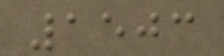1503
